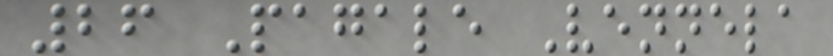26 Pagale Vennela
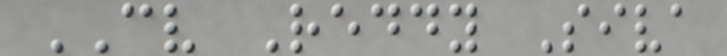CV Reddy Siva
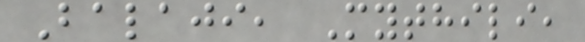Balaji, Mythili,
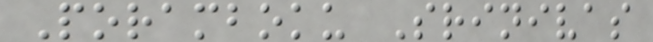Poramboku Srinivas
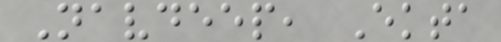Navdeep, Ekta
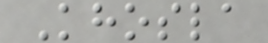Khosla
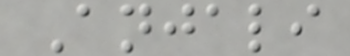Anjali
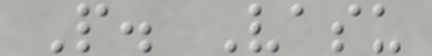P. Vasu
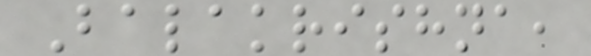Balakrishna,
